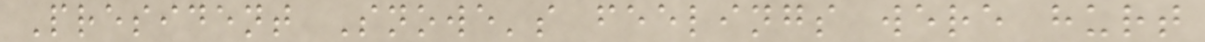President Snowe's feelings were hurt
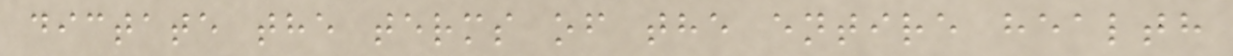dictate the terms of the entire health
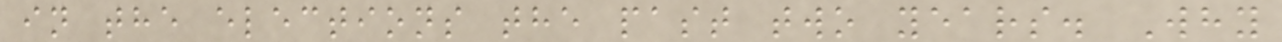in the elections the past two years. Why
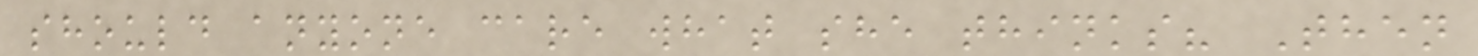should anyone care what she thinks? Then
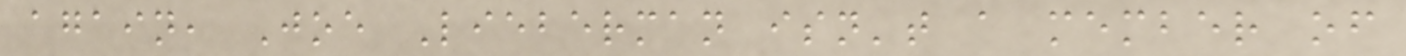again, Joe Lieberman isn't a member of
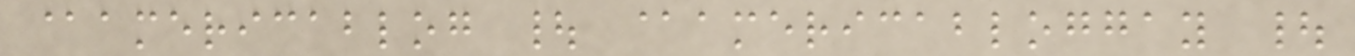@americablog | @americabloggay |
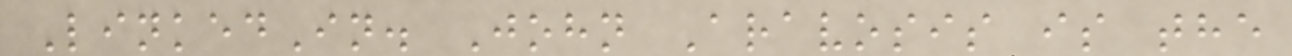LinkedIn. John Aravosis is the
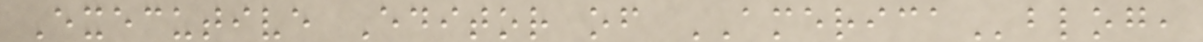Executive Editor of AMERICAblog,
